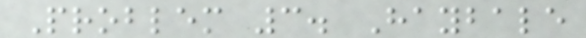Problem 3. Haybale
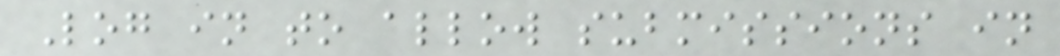Log in to allow submissions in
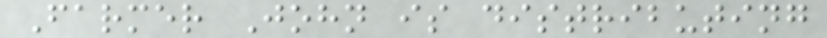Farmer John is distributing
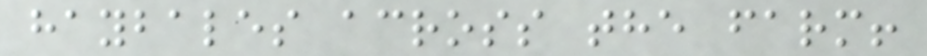haybales across the farm!
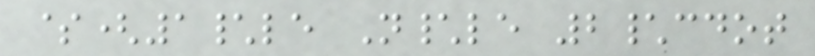$(1\le N\le 2\cdot
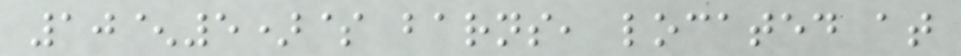10^5)$ barns, located at
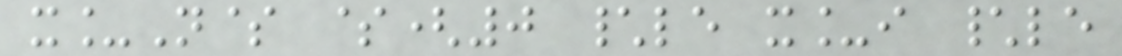x_N$ $(0 \le x_i \le
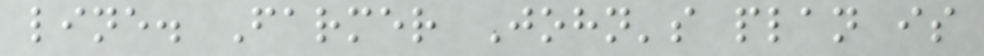line. Farmer John's plan is
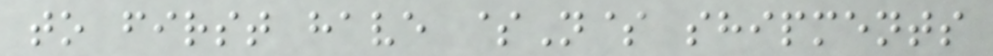to first have $N$ shipments
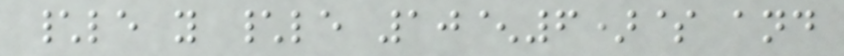\le y \le 10^6)$ and
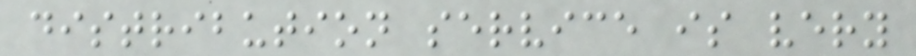distribution service is very
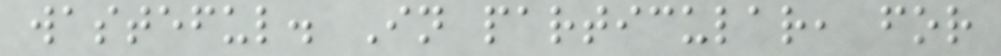wasteful. In particular, for
